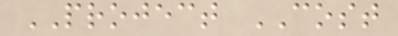PROJECT COST
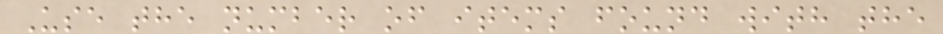Use the number of items found with the
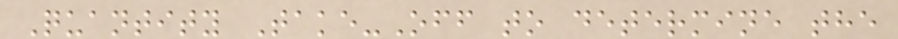Quantity Take-Off to determine the
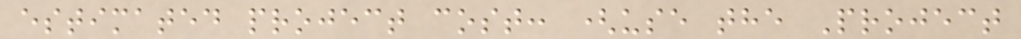estimated project cost: (use the Project
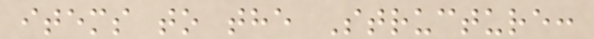items to the Structure:
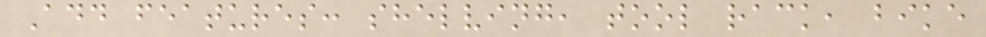Add features: shelving, tool rack, bike
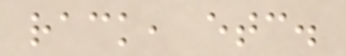rack, etc.
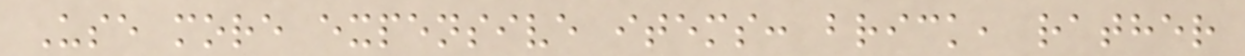Use more expensive items: brick, rather
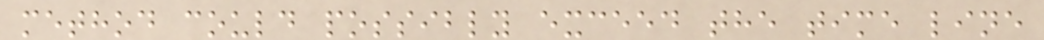method could possibly exceed the time line
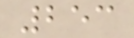253
